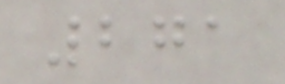271
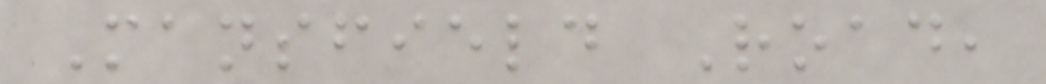Mansfield Road,
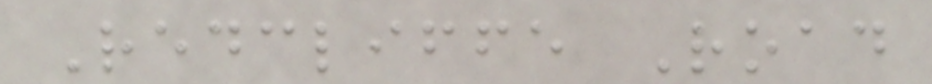Redcliffe Road
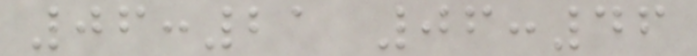06:21 06:46
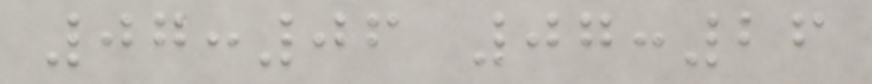07:06 07:26
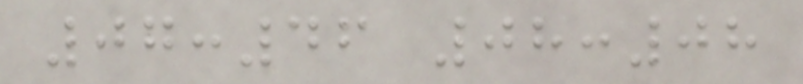07:46 08:08
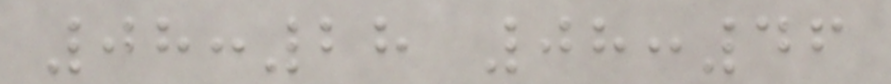08:28 08:46
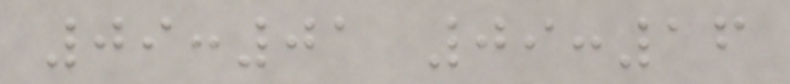09:01 09:16
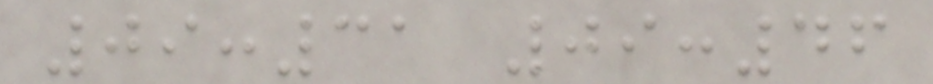09:31 09:46
